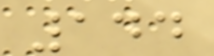144
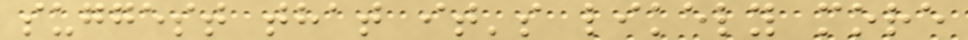suggest that it's likely more
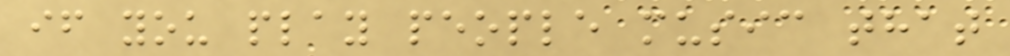if you play people music that
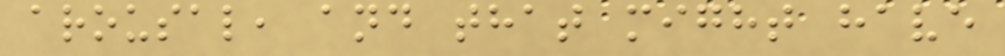arousal, and that might have
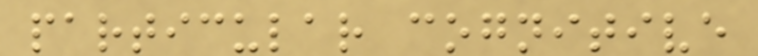particular cognitive
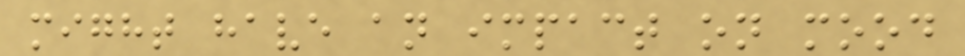might have an impact on mood
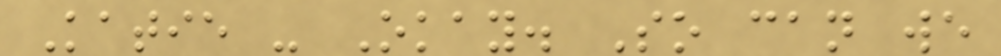Katie - Okay. So can we
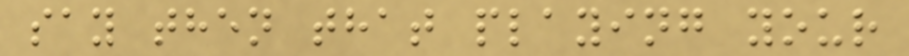say then that playing your
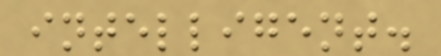intelligent.
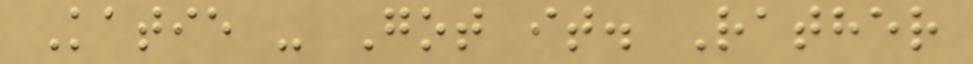Katie - Got it. Rather
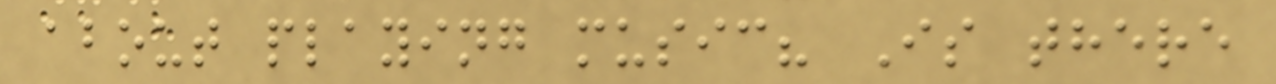about playing music? Is there
